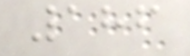186
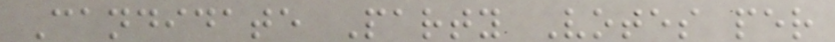Candidate Party Votes per
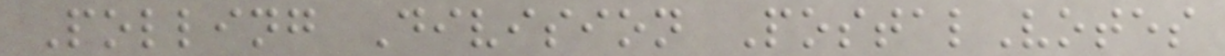Polling Division PostalVotes
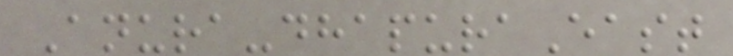Anura-dhapuraEast
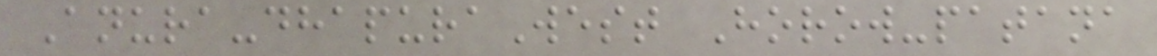Anura-dhapuraWest Horow-patana
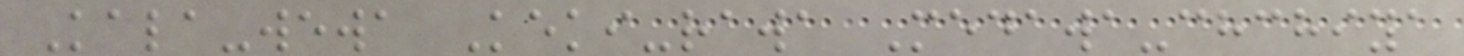Kala-wewa Keki-rawa Medawa-chchiya
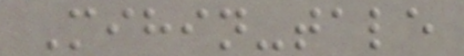Mihin-tale
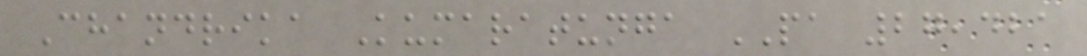Chandrika Kumaratunga PA 27,421
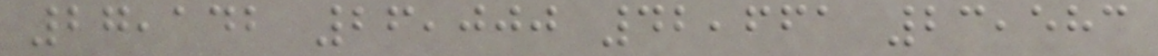27,142 26,000 42,661 23,583
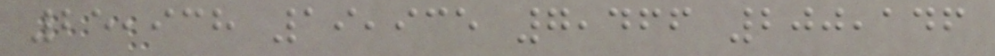25,938 19,935 7,466 200,146
